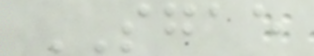SGAE
